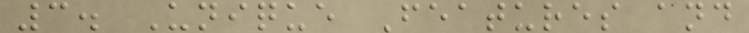3. Unique Features and
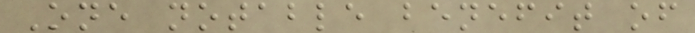One notable benefit of
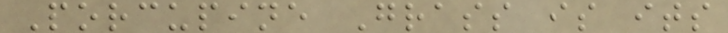Porcupine Grass is its
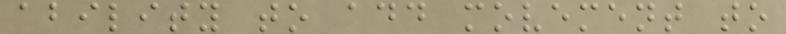ability to add movement to
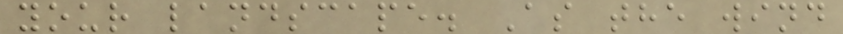your landscape. As the wind
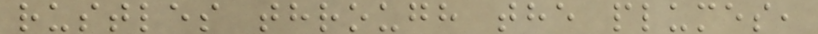rustles through the plumes,
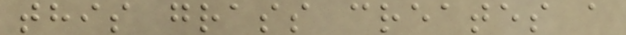this grass creates a
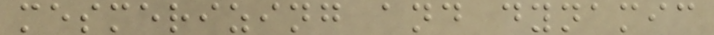mesmerizing and dynamic
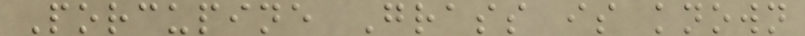Porcupine Grass is known
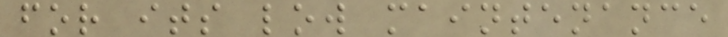for its low maintenance
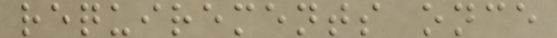requirements once
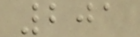201
